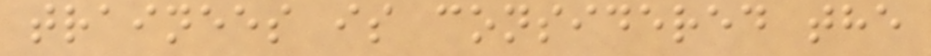trainees is considered the
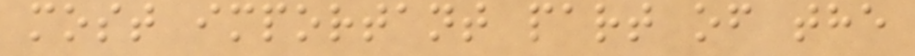most important part of the
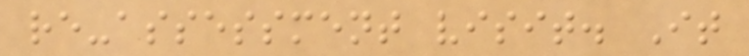re-assessment visit. It
